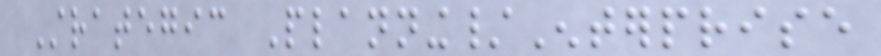Strategic Planning/Enterprise
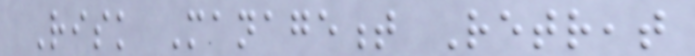Risk Management Retreat
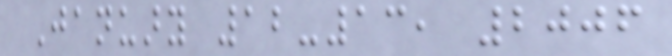January 12-13, 2006
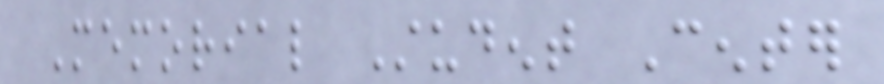Memorial Student Center
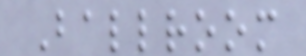Ballroom
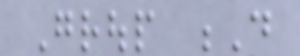Group D
